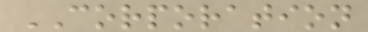CORPORATION
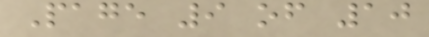Page 9 of 10
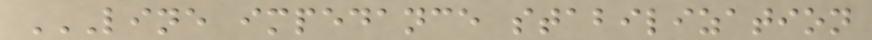LINE IMPEDANCE STABILIZATION
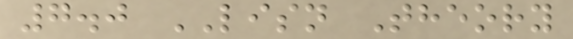7.0 LISN Theory
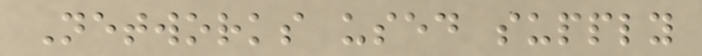Networks used supply
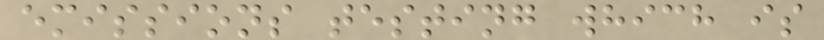emissions testing which is
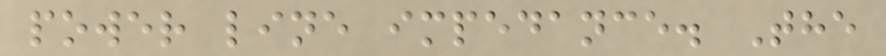power line impedance. The
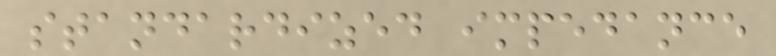standardized impedance
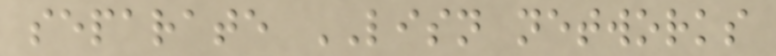separate LISN networks
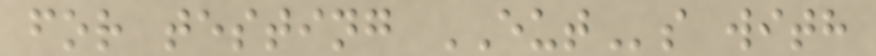for testing EUTs with
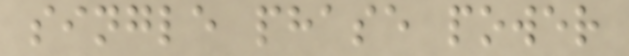single phase power
